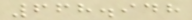668.948
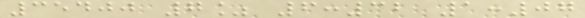35400 7% 6:32 1:07
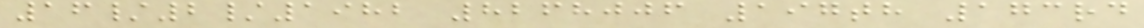16/2/1982 8268006 197th 173rd
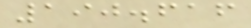190.616
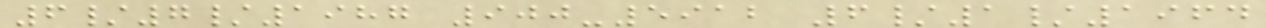6/7/1987 900-5912 6/1/1964
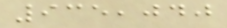935,040
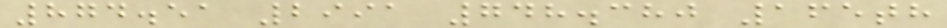874.51 2991 748.380 165th
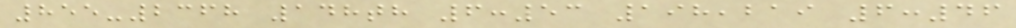855-2368 148th 6:53 198,219 6:46
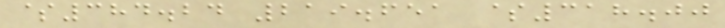$384.24 219.651 $318.00
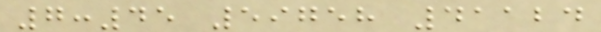7:45 59758 41124
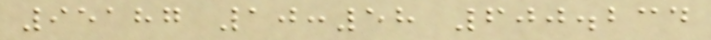95187 10:58 600.234
